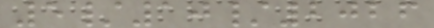5/10/2026
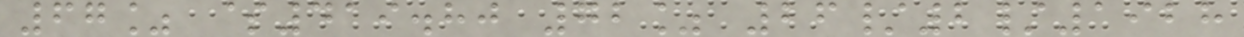67% $419.80 72% 26/2/1928
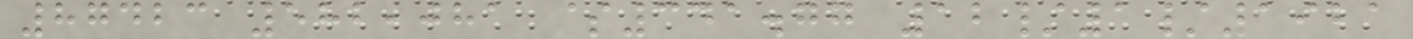87423 582,081 $341.77 12/1/1921
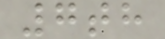7th
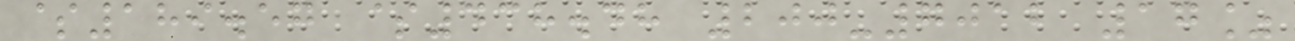$189.57 $438.48 200-7012 17%
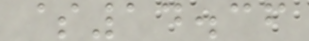$14.36
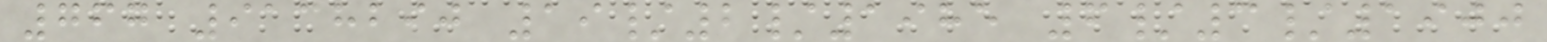767 9138290 19/2/1985 6/3/1900
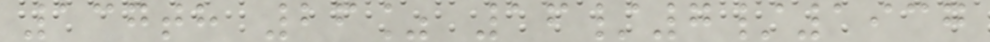137th 26% 16/7/1937
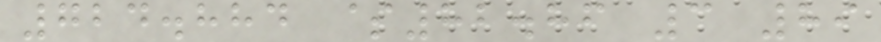724.884 $82.86 3 89
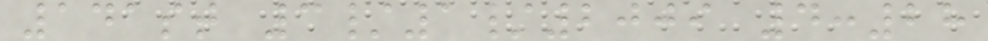141st 3/1/2009 4:28
